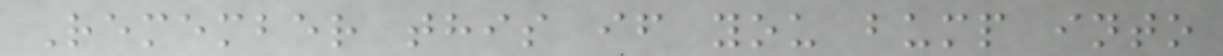Remember this if you bump into
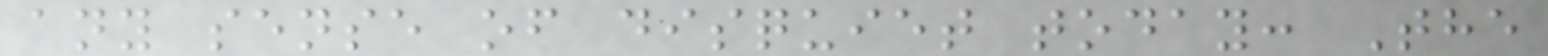any sense of disquiet today: The
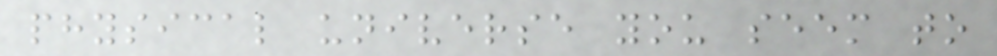physical universe you seem to
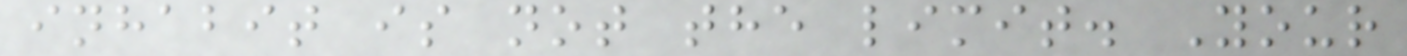inhabit is not the limit. Your
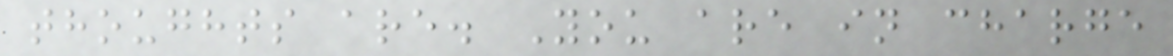thoughts are. You are in charge
